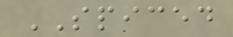SPICED
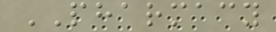PHARMACY
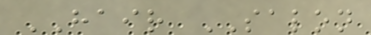HAIR SALON
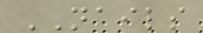NAILS
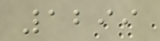1299
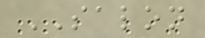SALON
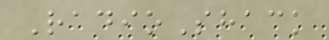RadioShack
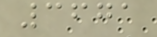3671
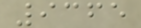9365
